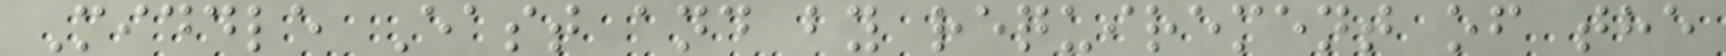Middle East and by requirement of the
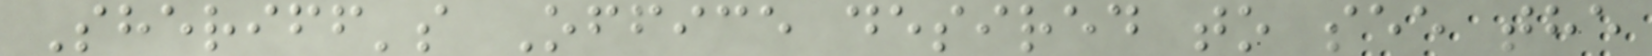Sheriff's Office desired to see the
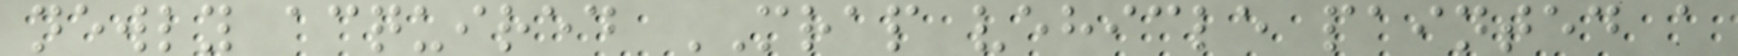newly acquired MRAP vehicle painted a
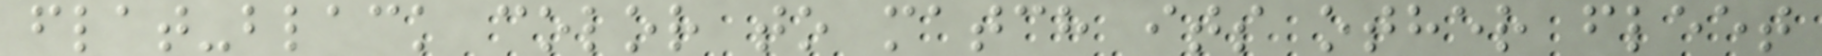flat-black color to match its other fleet
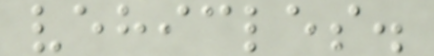vehicles.
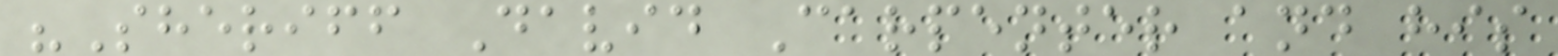"Sheriff David Carpenter and his
